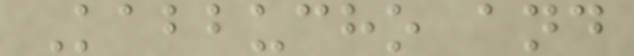Kabbucho and
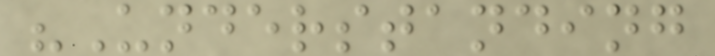"Understanding
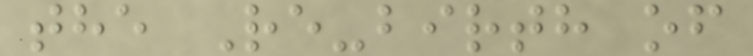the Re-birth of
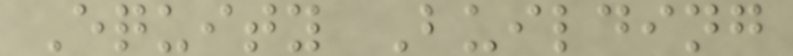Equity Building
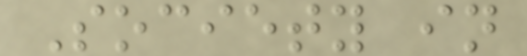Society in
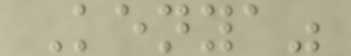Kenya"
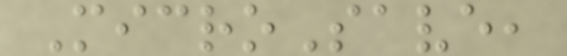MicroSave,
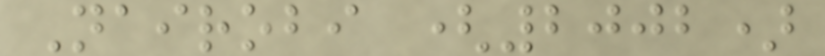Nairobi (2002)
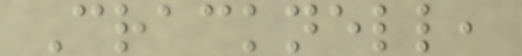Cracknell,
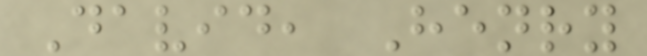David, Henry
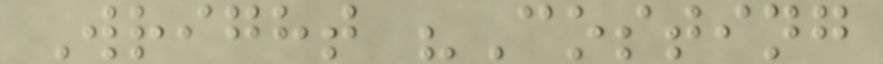Wright "Costing
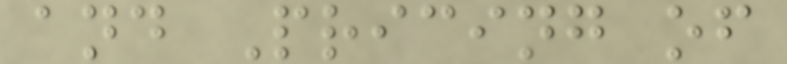and Pricing of
